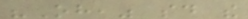"Oh," said the
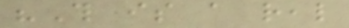"This is a real
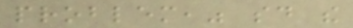problem," said the
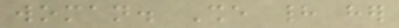woman. She had her
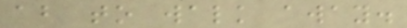about to walk away.
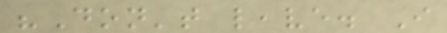"Don't leave. I
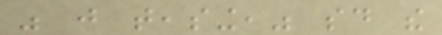was just teasing," said the
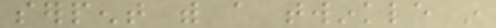serpent with a twinkle in
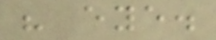his eye.
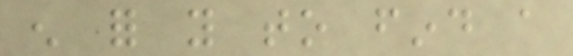enough for you to find a
